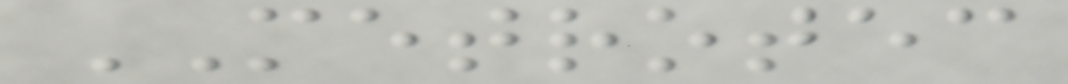METROTEC
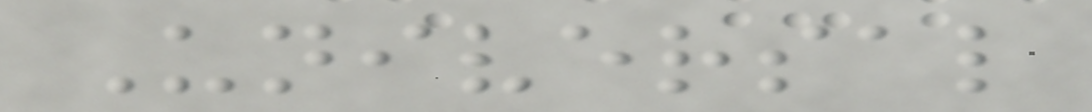Universal
